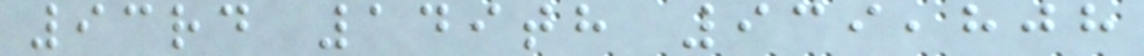93rd 149th 939,808
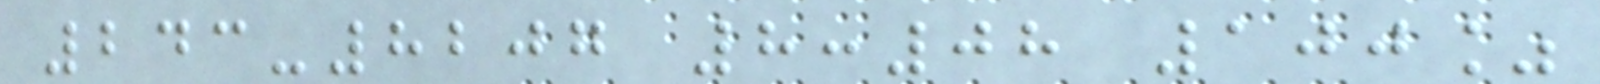243-8207 8:08 100%
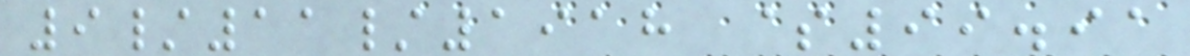9/11/1918 $99.91
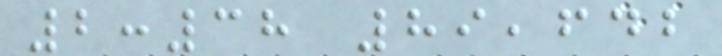2:38 89,642
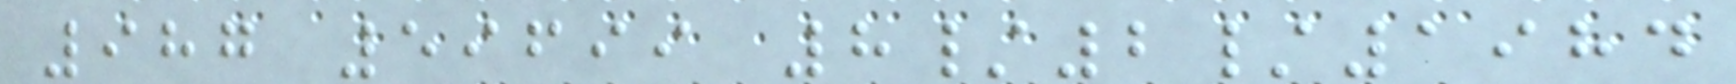987 59699 8/2/1984
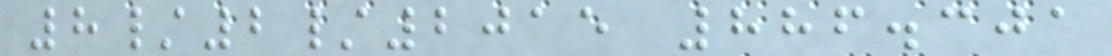8/2/2015 886.301
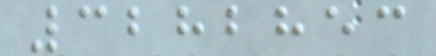3282853
